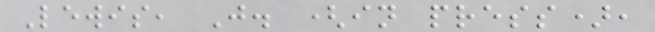Lewis, J. (in press),
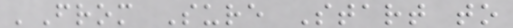'From Sure Start to
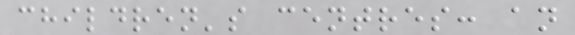children's centres: an
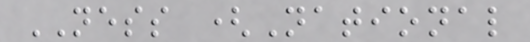NESS (National
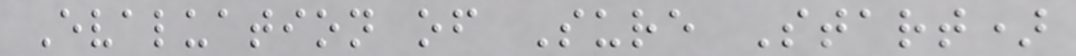Evaluation of Sure Start)
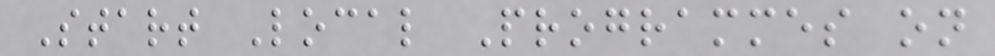Start Local Programmes on
